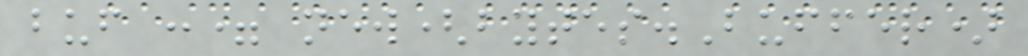buf := new(bytes.Buffer)
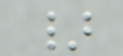}
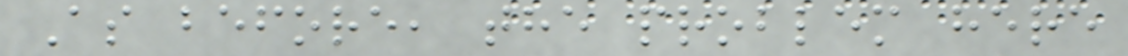As before, the problem here
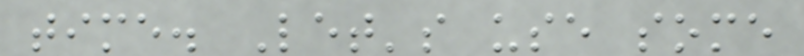time. Let's use some
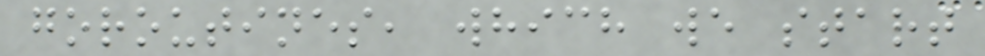goroutines, which we start
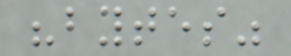"bytes"
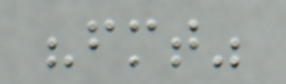"fmt"
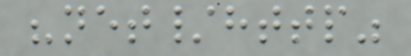"net/http"
